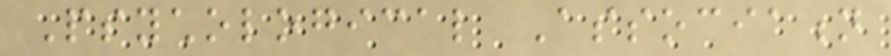Psychological Association
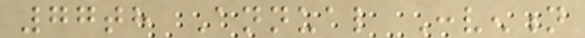77th Annual Convention
